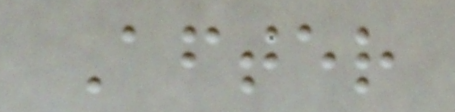After
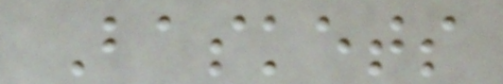Baskets
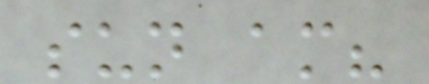sun am?
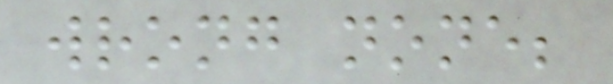wrong none;
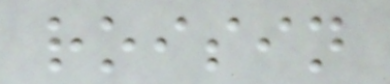roisin
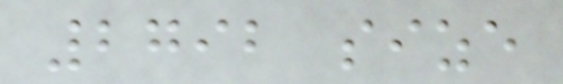2792 size
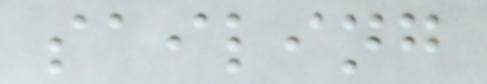sailing
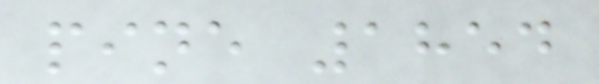pine 1854
